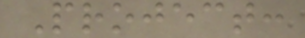Project:
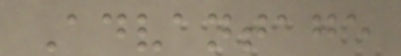Advantage
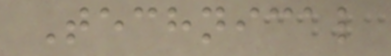Technical
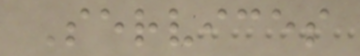Services
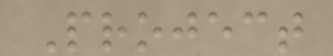Project
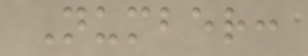Number:
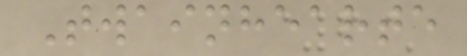Twainhearte
